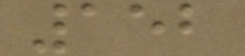152
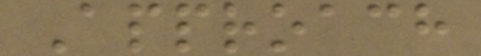Approach
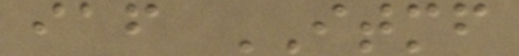iaf ITMF
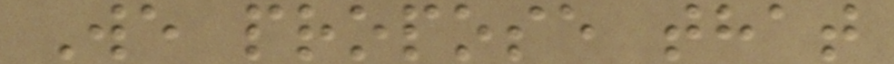We propose that
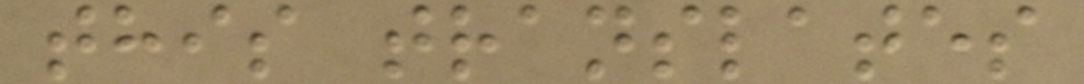this translates
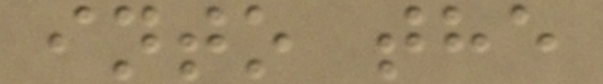into the
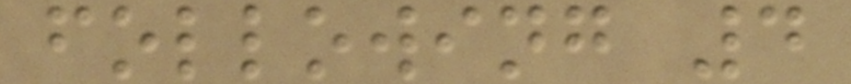following 4
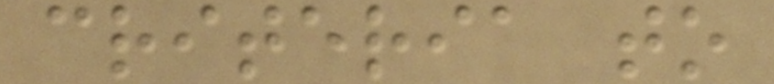criteria to
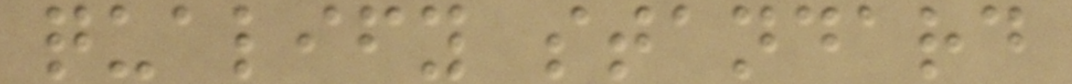qualify standard
